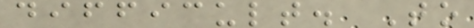difficult. To
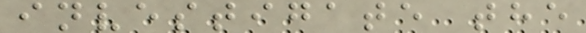investigate the
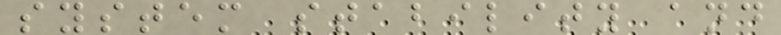system stability and
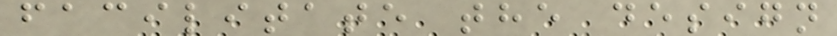facilitate the design
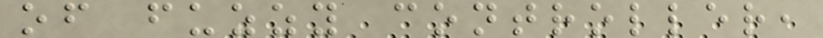of fuzzy controller,
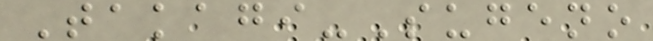Takagi-Sugeno
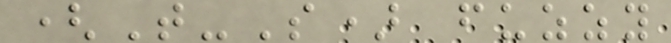(T-S) fuzzy
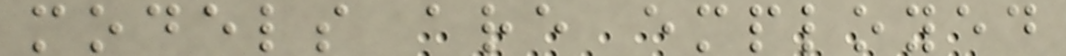models are employed
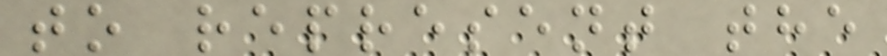to represent the
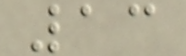13
